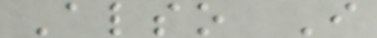Also I
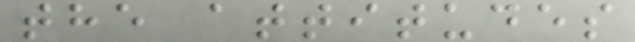the attitudes
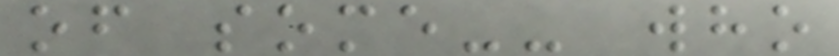of some-- who
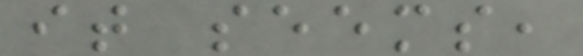it seems,
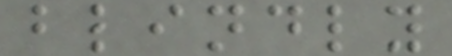blindly
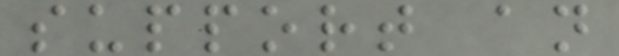support an
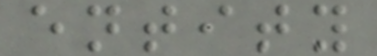entity
